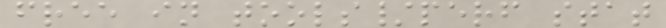free in tools/perf stat
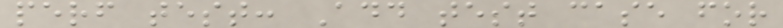perf test: Add test case for
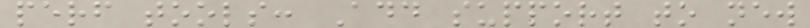perf tools: Add support to new
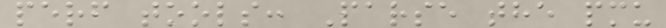perf tools: Parse the pmu
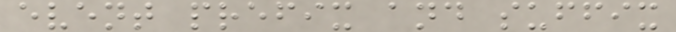event prefix and suffix
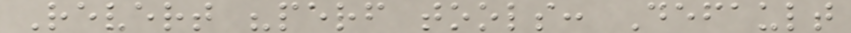Revert "perf tools: Default
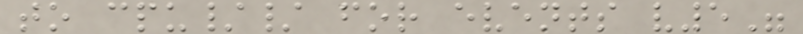to cpu// for events v5"
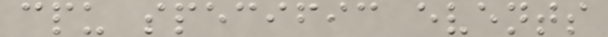cpu specific events
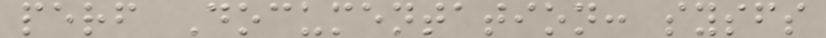perf Documentation: sysfs
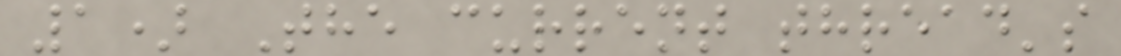1) The current thread's
